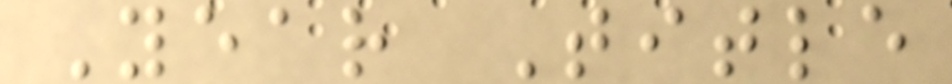Year Title
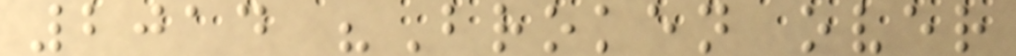2014 "Broken over
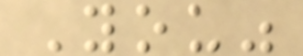You"
